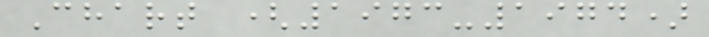Chart (1973-1974)
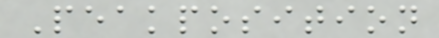Peakposition
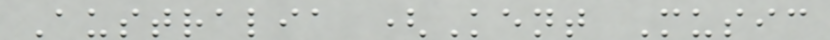Australia (Kent Music
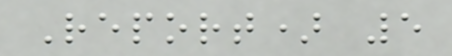Report) 5
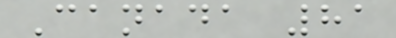Canada 81
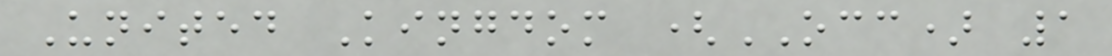United Kingdom (OCC) 1
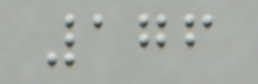176
